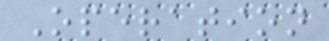Operation
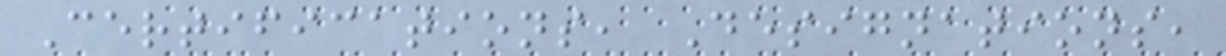Certifications, Designations,
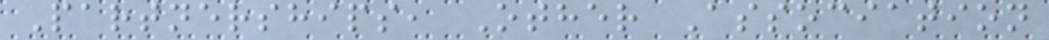Partnerships, Other Association
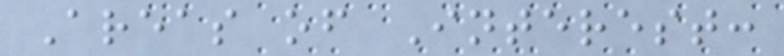Areas of Interest:
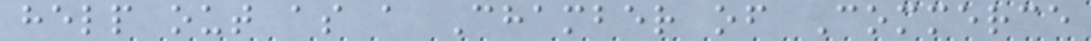help out as a Chamber of Commerce
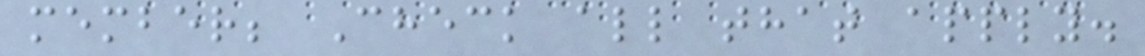member; Check all that apply.
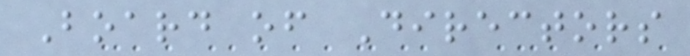Board of Directors
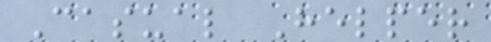Casual Helper
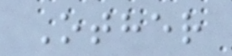Other
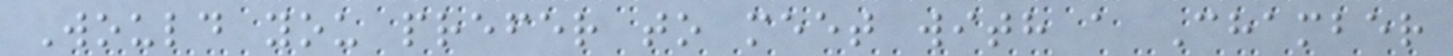Would you prefer to meet with a Chamber
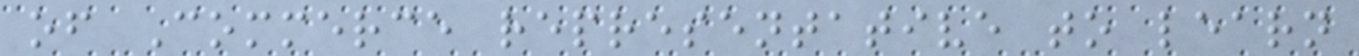of Commerce representative to learn
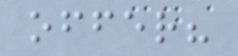offer?
